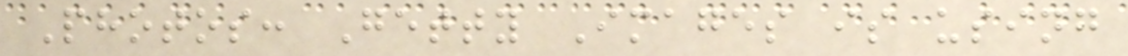Photos: Getty Images is using
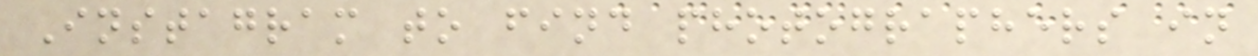Instagram to find photographers in
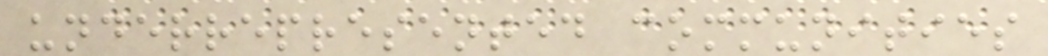underrepresented communities
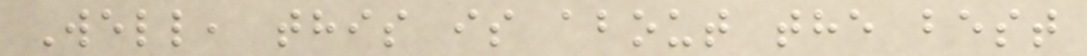Well, this is about the best
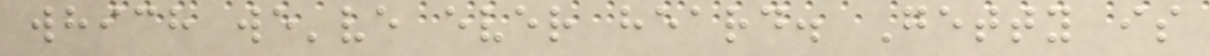which we've ever heard. Getty is
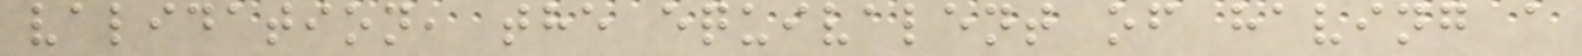validation, the equivalent of having a
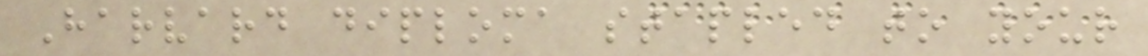Harvard diploma stapled to your
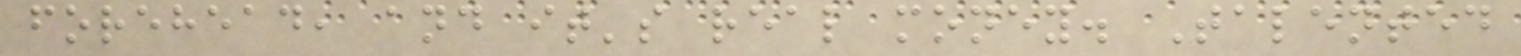forehead, and it's real money. Talented
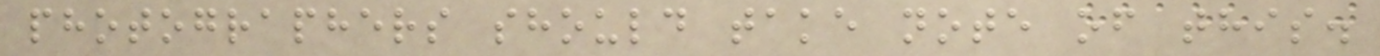photographers should take note of this.
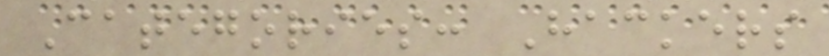Categories: Hackers
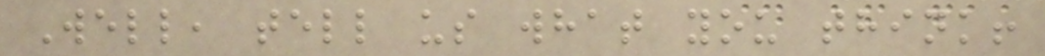Well, tell us what you think!
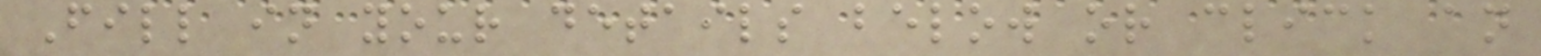Fill in your details below or click an
